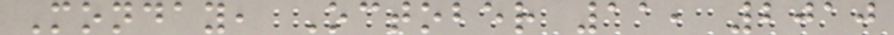Monday, October 11, 2010
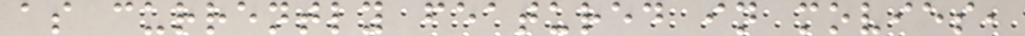as currently featured in movies,
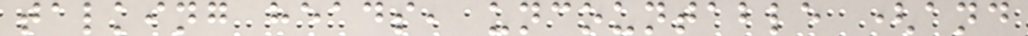talking heads, uncountable (and
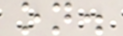on.
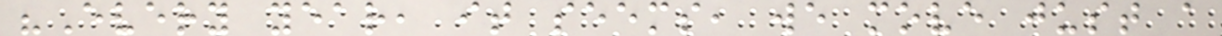"Every year, it seems, we move just a
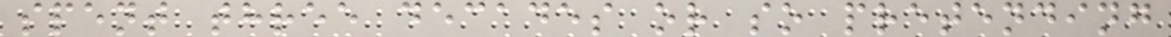spent three decades or so pretending
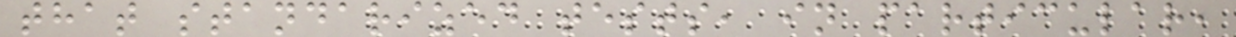that standarized tests, in particular,
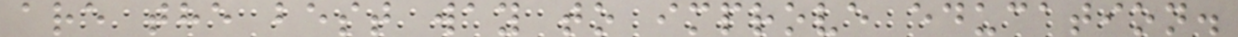are the best way to improve education.
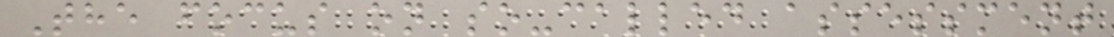The focus on so-called assessment
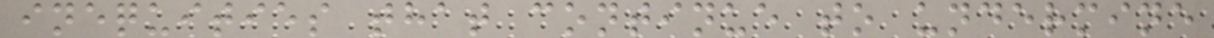inequities that continue to undermine
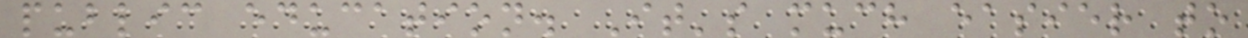public education. It's much easier to
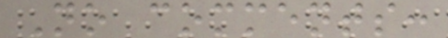No comments:
